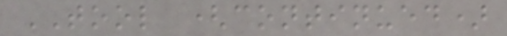TOOL (continued)
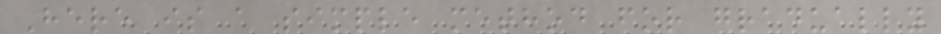Here is a simple method for gradually
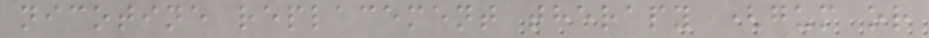nicotine replacement therapy (gum or
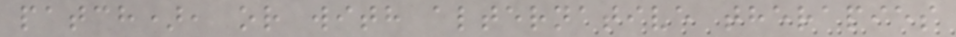patch), or with alternative therapies
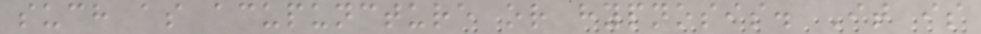such as acupuncture or hypnosis. It is
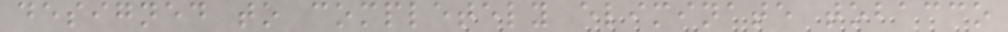designed to completely eliminate tobacco
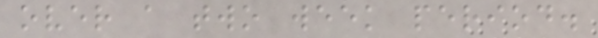over a two week period.
